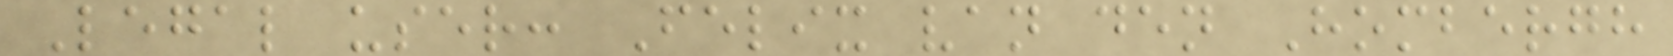Legal user: Felix van den Hombergh
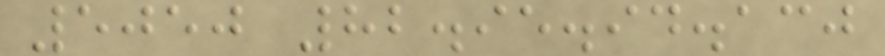5050 82.95.94.130
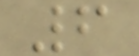6
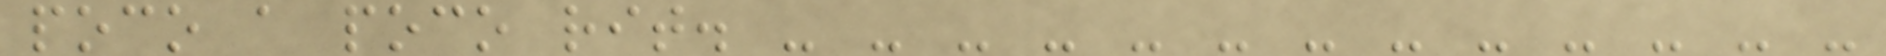poco a poco rit. - - - - - - - - - - - - -
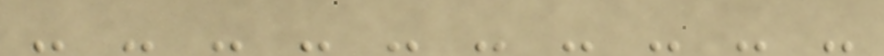- - - - - - - - - -
